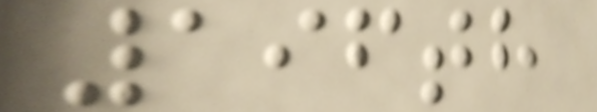196th
